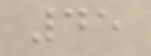45
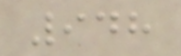948
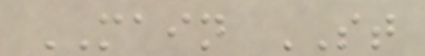MAIN ST
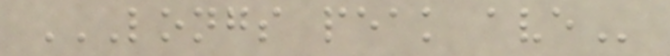LONGS PEAK AVE
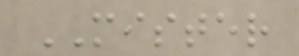MISTER
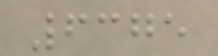6375
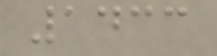1433
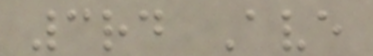3rd Ave
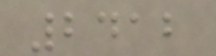2412
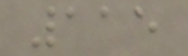115
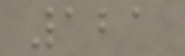121
